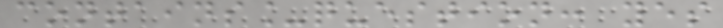contains_question: yes
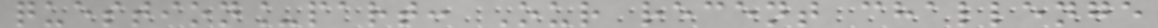question_part: Our recent challenge
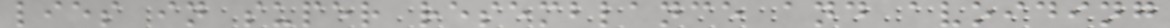lies in super resemblance and avoiding
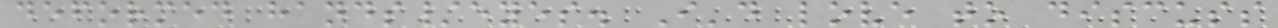deformed hands/eyes. I'd love to discuss
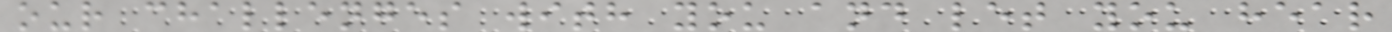our challenges with you and let you hear
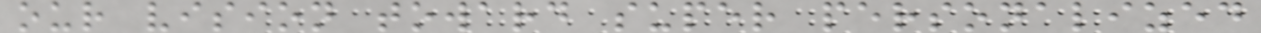our vision toward super personalized
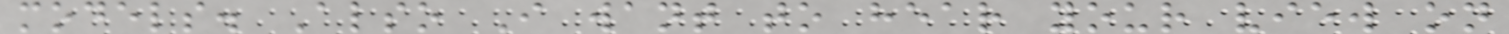models. Also I want to hear your view on
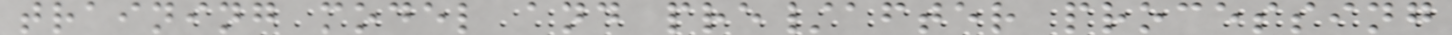training model and pre/after processing
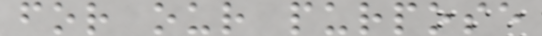for our purpose
